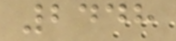2448
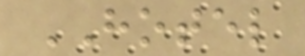HOTEL
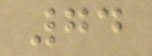74
